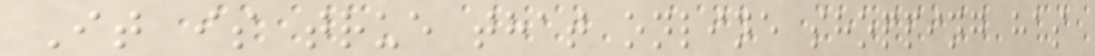It is true that online shopping has
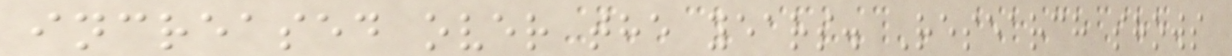increased over the years. Research shows
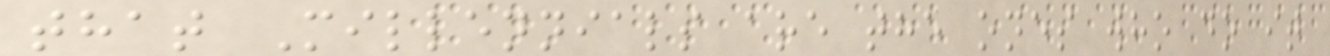that Millennials are the ones who do it
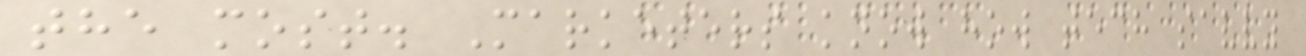the most. Marketers know how tech savvy
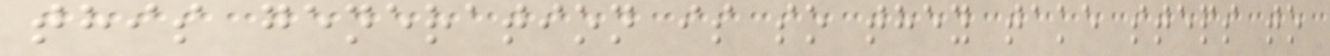this generation is so they take steps to
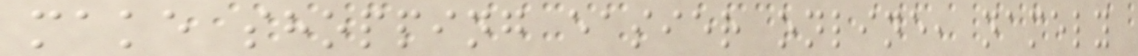make shopping easier online, namely
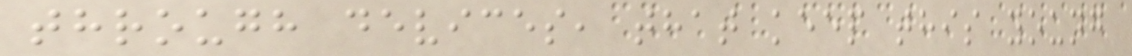through devices, that keep this young
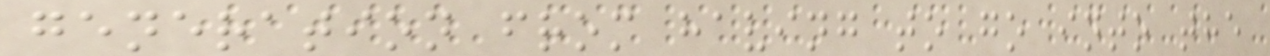generation from having to go into the
